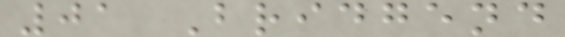01 Bridgend
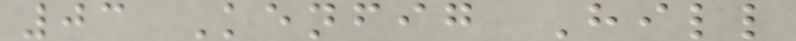03 Kenfig Hill
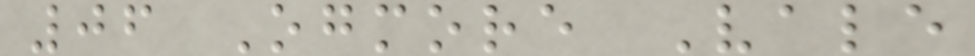06 Ogmore Vale
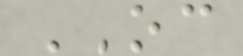OC
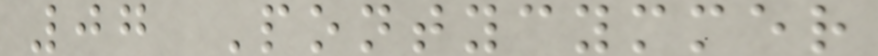07 Pontycymmer
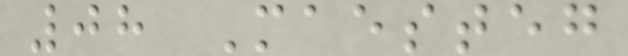08 Maesteg
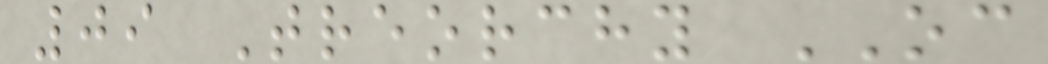09 Treorchy OC
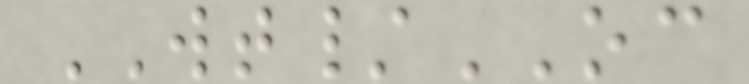WT/OC
